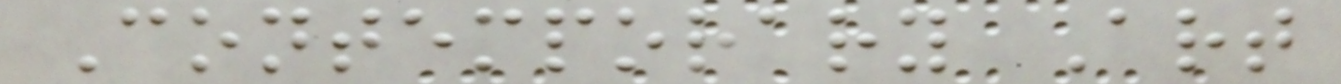Contemporary Art
